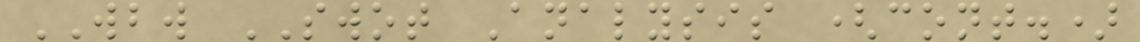WBW SWOT Analysis (cont.)
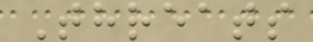Threats
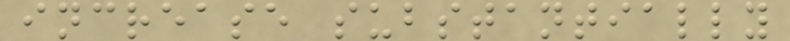increase substantially
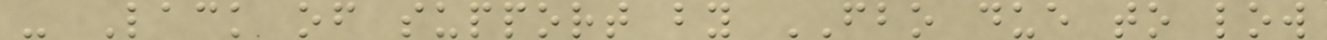- Lack of support by FBO due to low
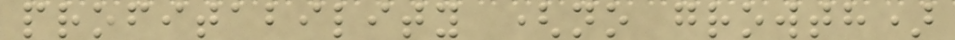profitability (no growth)
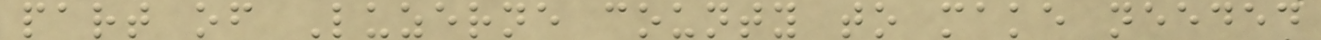part of Luzerne county to make needed
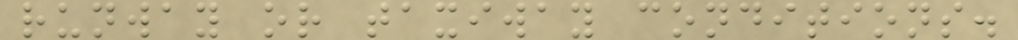runway or taxiway conditions.
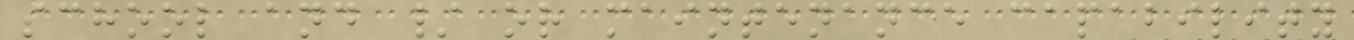school and / or maintenance capability
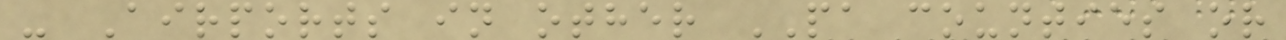- Airports in other PA counties or
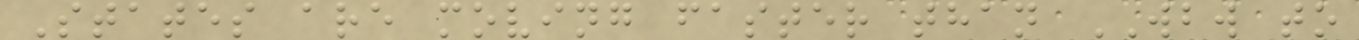States are moving faster than WBW to
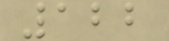122
